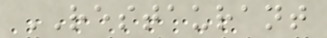RESTAURANT
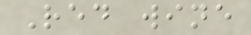Red wine
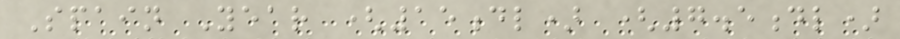Spain Year (15dl) (7.5dl)
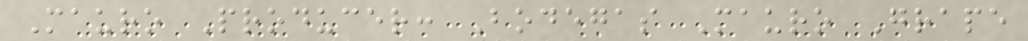Mauro Producer: Bodegas Mauro Grape
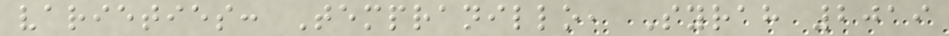varieties: Tempranillo, Syrah 2019
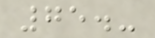75.-
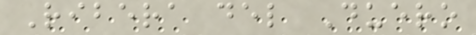Ribera del Duero
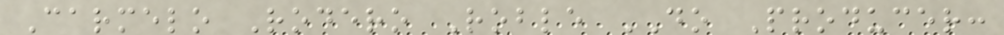Carmelo Rodero Roble DO Producer:
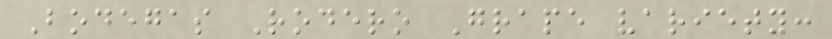Bodegas Rodero Grape variety:
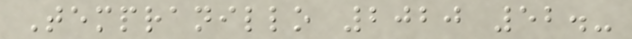Tempranillo 2020 52.-
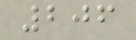206
